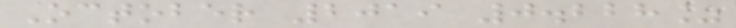October 2019 0.228%
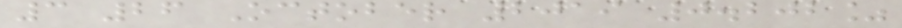3 26 October 2019 0.202%
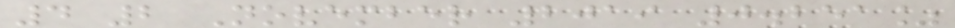4 2 November 2019 0.251%
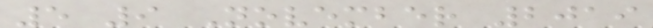5 9 November 2019
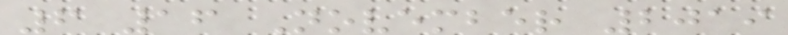6 16 November 2019
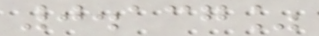0.137%
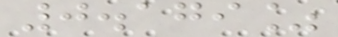0.179%
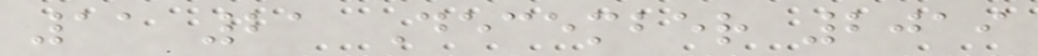11 21 December 2019
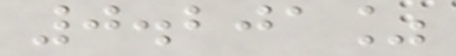0.201%
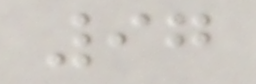97
